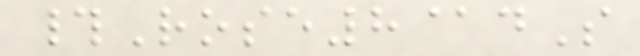#Rose8@dS
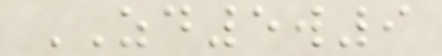ZD5w9
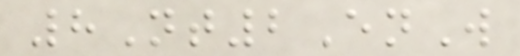8Nt2EnW
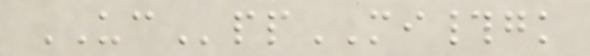UCppMI#gk
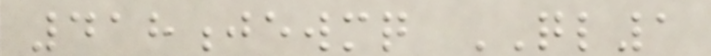418jewmq QL1
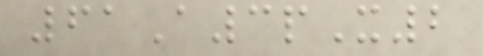61A3pX2
